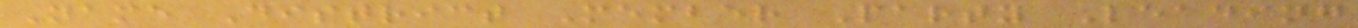Name District Member Party Leading
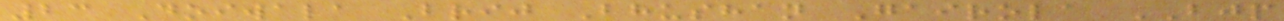23 Doiwala Brij Bhushan Gairola BJP
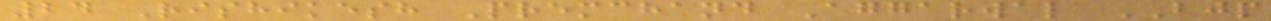24 Rishikesh Premchand Aggarwal BJP
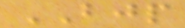BJP
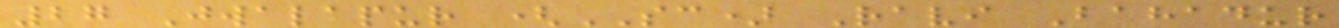27 Jwalapur (SC) Ravi Bahadur
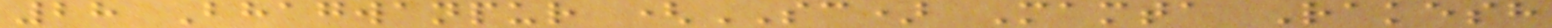28 Bhagwanpur (SC) Mamta Rakesh
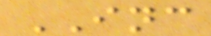INC
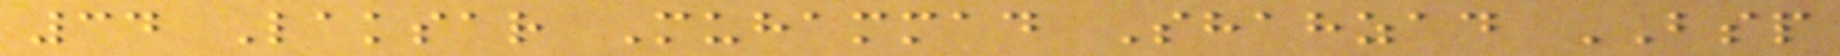34 Laksar Muhammad Shahzad BSP
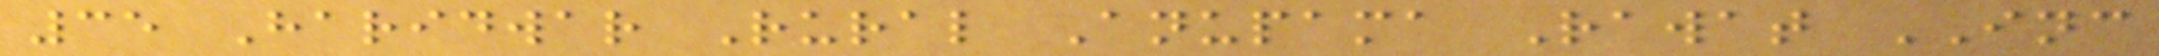35 Haridwar Rural Anupama Rawat INC
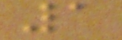1
